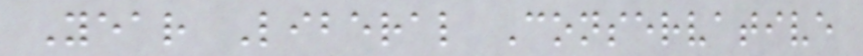Year Liberal Conservative
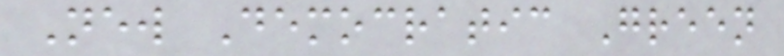New Democratic Green
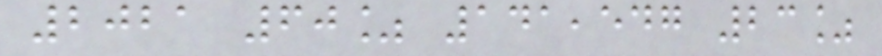2021 60% 141,547 23%
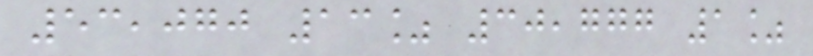53,070 13% 30,777 1%
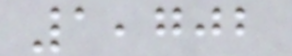1,702
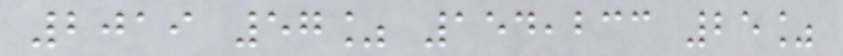2019 57% 154,233 25%
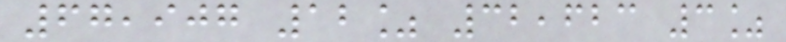67,907 12% 32,623 3%
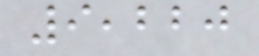9,220
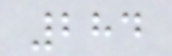284
